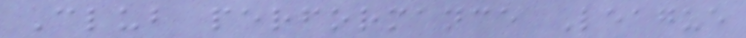Club performance League
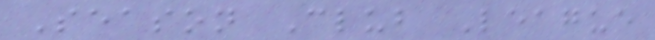Season Club League
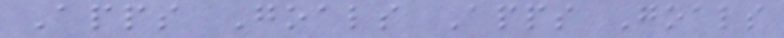Apps Goals Apps Goals
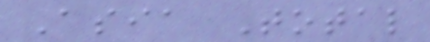Asia Total
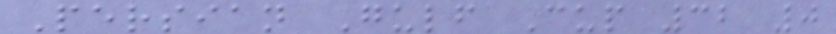Persian Gulf Cup 32 0
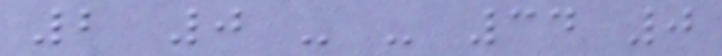2 0 - - 34 0
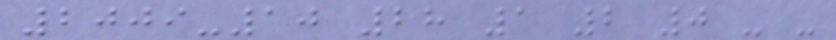2009-10 28 1 2 0 - -
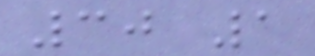30 1
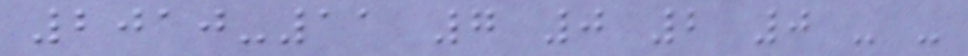2010-11 7 0 2 0 - -
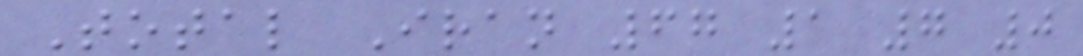Total Iran 67 1 7 0
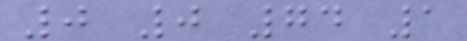0 0 74 1
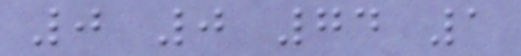0 0 74 1
